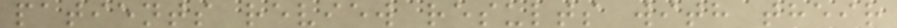patients review results with their
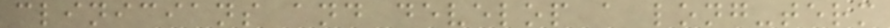clinicians and develop a long-term
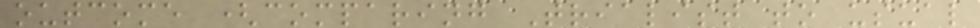outcome (comparing Trialist to usual
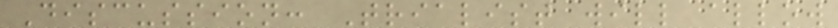Discussion: Trialist will allow
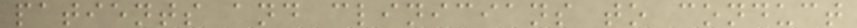patients and clinicians to conduct
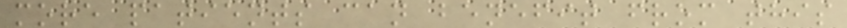more patients can benefit from this
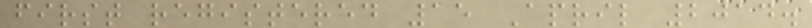first registered 15 April 2014.
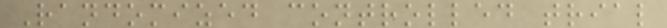Randomized controlled trial
